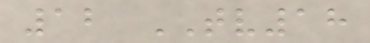12 TV18
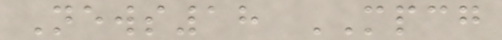News18 MPCG
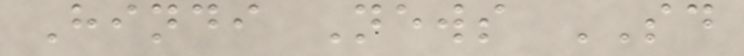Hindi News SD
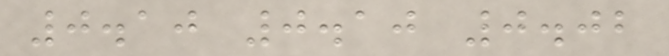0.10 0.10 0.02
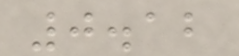0.12
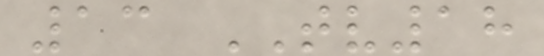13 TV18
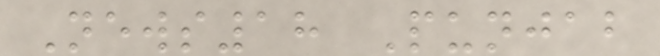News18 Punjab
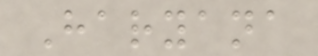Haryana
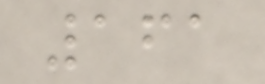161
